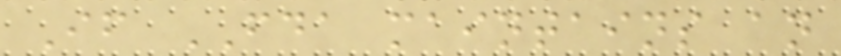If FDA maintains an
